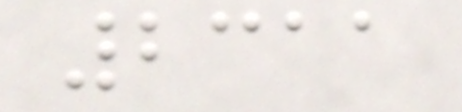2311
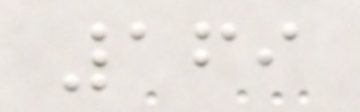169
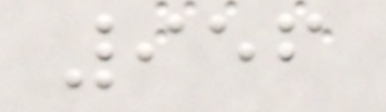956
